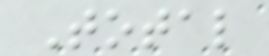Total
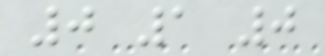0 1 0
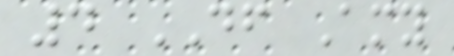4 DF Amy
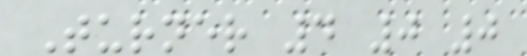Turner 4 0 0
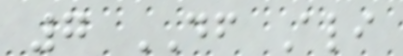7 DF Ali
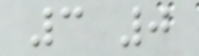3 0
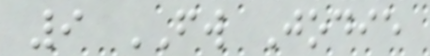9 FW Jodie
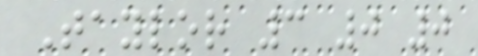Taylor 3 0 0
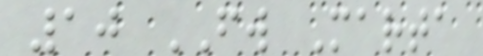10 FW Marta
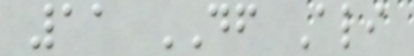11 DF Ali
